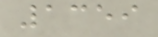1359
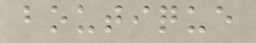boutique
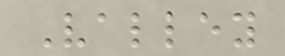Valley
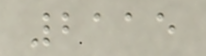2115
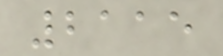2115
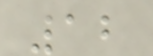12
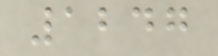1247
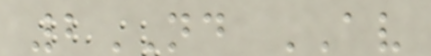2ND AV
